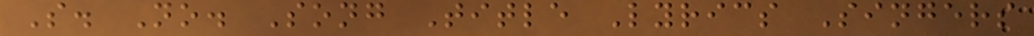S. No. Song Title Lyrics Singers
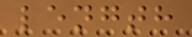length
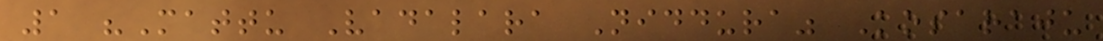1 "Mattu Vadalara Niddura" Kosaraju
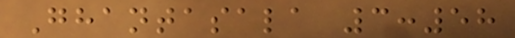Ghantasala 3:58
